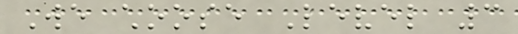We choose Level 3
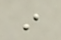in
